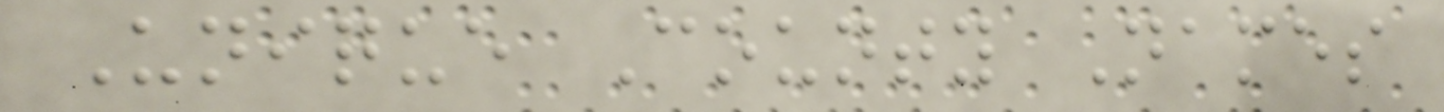Unique County Names
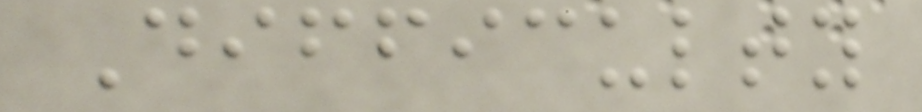Difficulty
